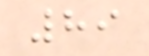89
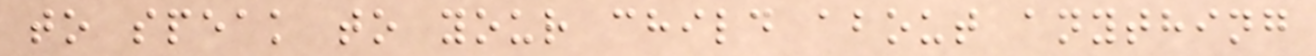to speak to your child about anything
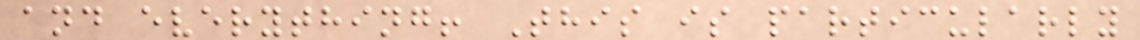and everything! This is particularly
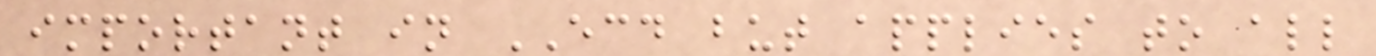important in ECD but applies to all
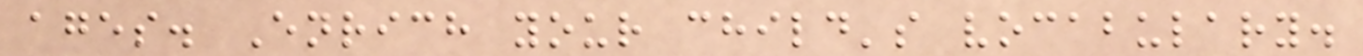ages. Enrich your child's vocabulary.
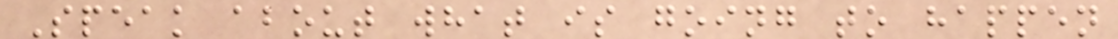Speak about what is going to happen
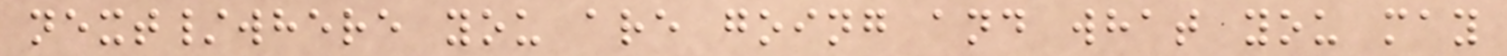next/where you are going and what you may
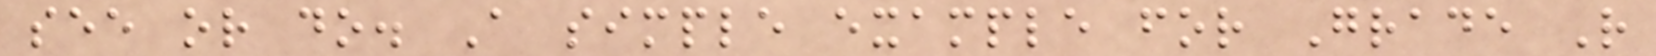see or do. A simple example for Grade R
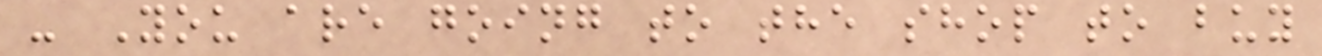- You are going to the shop to buy
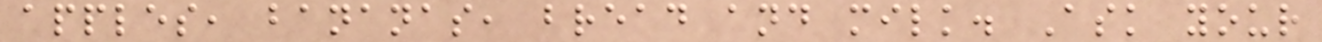apples, bananas, bread and milk. Ask your
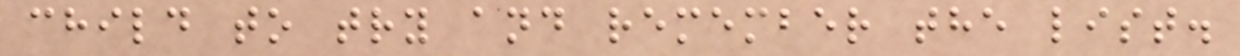child to try and remember the list.
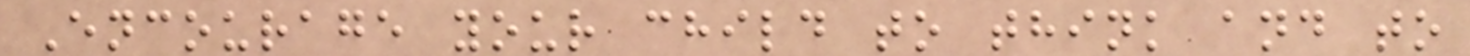Encourage your child to think and to
